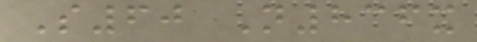S60 N836x
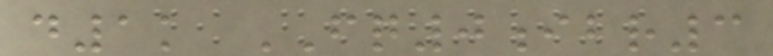d1k FQ0ibr3
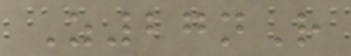Z27nR
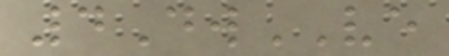4DwVE
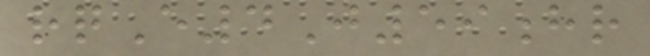rqE4J59hr
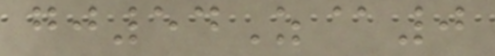gj54Z@0
